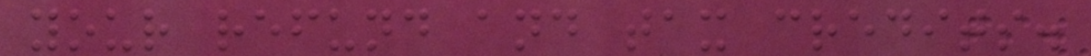your refund and tax credits.
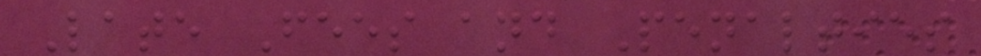Late Fees and Penalties
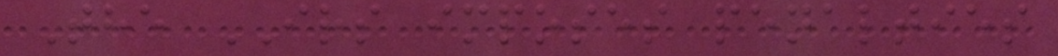The IRS imposes penalties
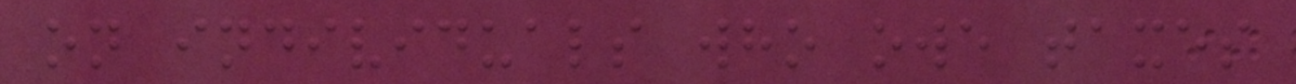on individuals who owe taxes
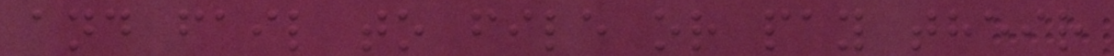and fail to file or pay their
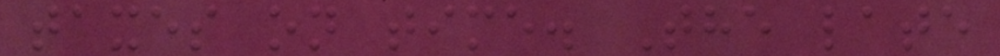taxes on time. The late
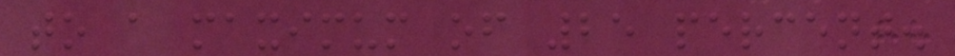to a maximum of 25 percent.
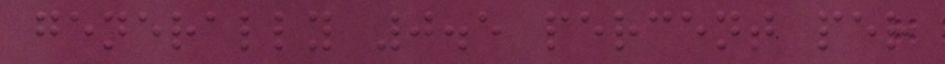generally 0.5 percent per
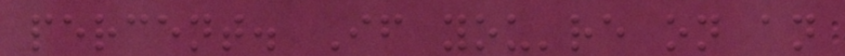percent. If you're on an
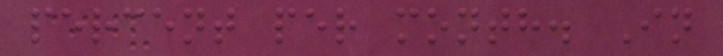percent per month. In
